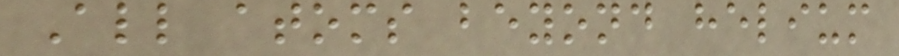All atoms beyond helium
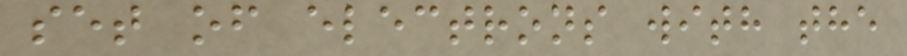set of electrons with the
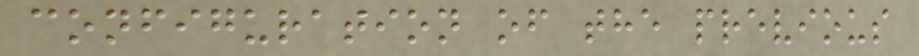configuration of the previous
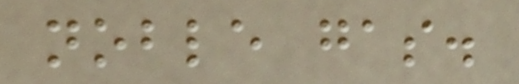noble gas.
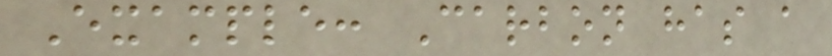Example: Carbon has a
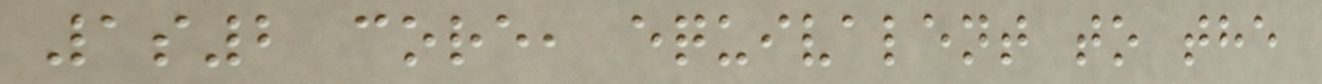1s2 core, equivalent to the
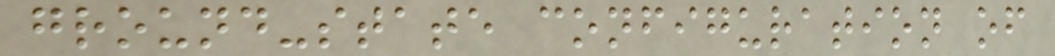ground-state configuration of
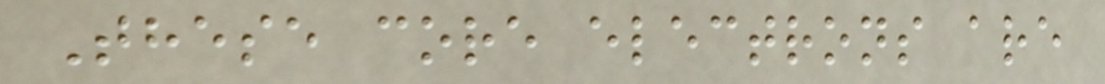These core electrons are
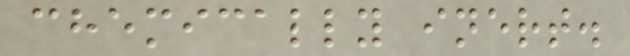chemically inert.
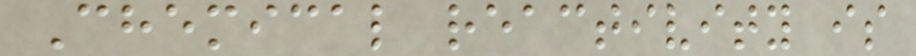Chemical reactivity is
